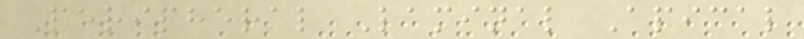Peripheral Laminal Apical
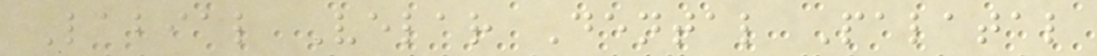Labial Velar Dental Palatal
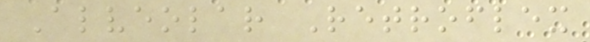Alveolar Retroflex
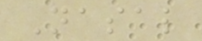Nasal
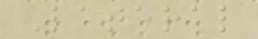Lateral
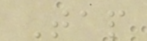Tap
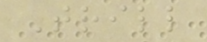Trill
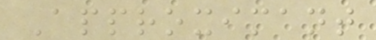Approximant
